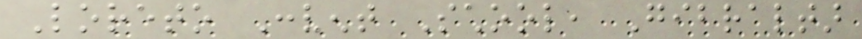Loreto Convent School, Gibraltar
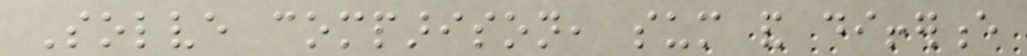Solve comparison, sum and difference
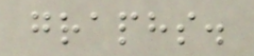graphs.
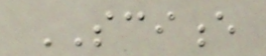SCIENCE
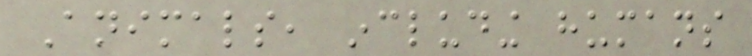Animals, including humans
